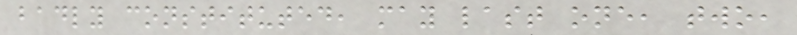badly constituted, may last one, two,
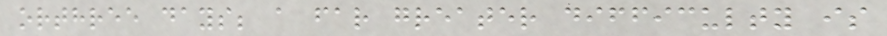orthree days; a far greater difficulty is
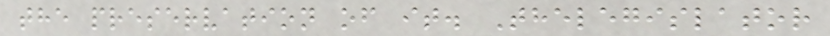the preservation of it. Thelegislator
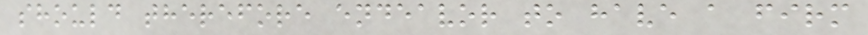should therefore endeavor to have a firm
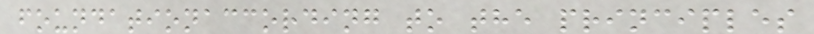foundationaccording to the principles
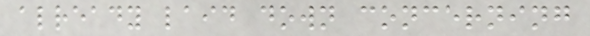already laid down concerning
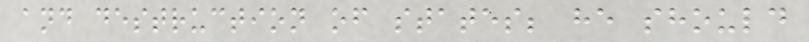and destruction of states; he should
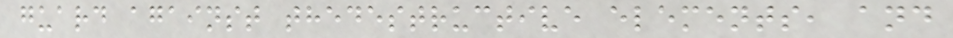guard against thedestructive elements, and
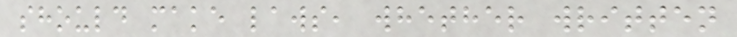should make laws, whether written
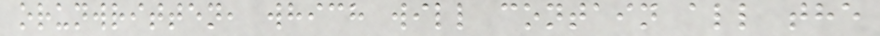orunwritten, which will contain all the
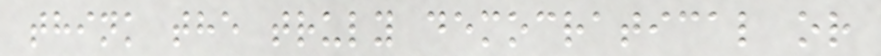think the truly democratical or
